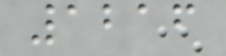1216
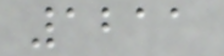1211
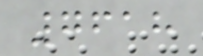7618
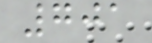701
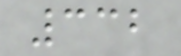332
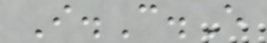I.C.E
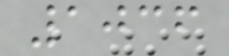1036
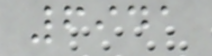6941
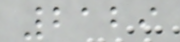2129
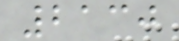2130
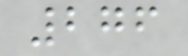276
